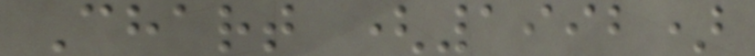Chart (1992)
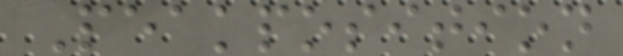Peakposition
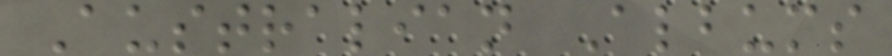Australian Albums
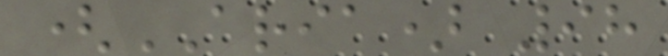(ARIA) 98
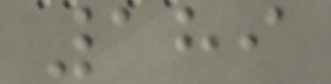189
